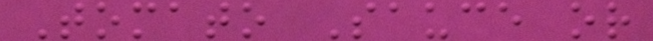Tomato Sauce or
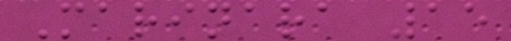Marinara 15
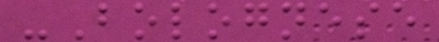-Bolognese
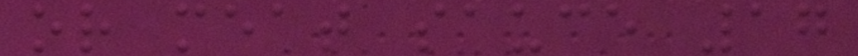or meat sauce 17
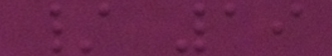/ 19
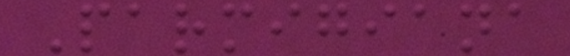Parmigiana
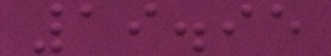19.95
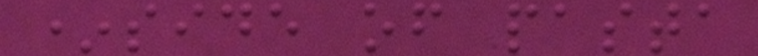*side of pasta
